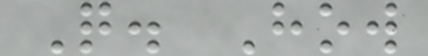Q. How
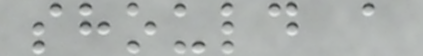should a
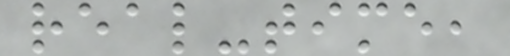real-time,
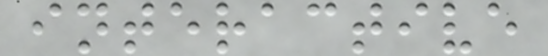interactive
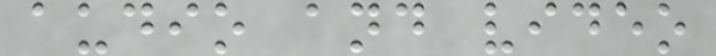audio and video
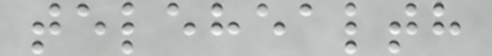telehealth
